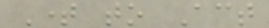Time to Act
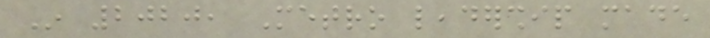In 2020, Metro leadership made
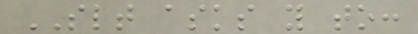SLT asks you to:
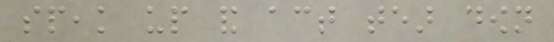speak up and act tear down
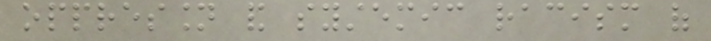oppression and systemic racism of
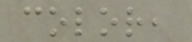color,
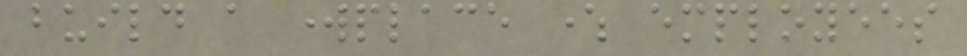build a workplace where employees
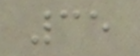35
